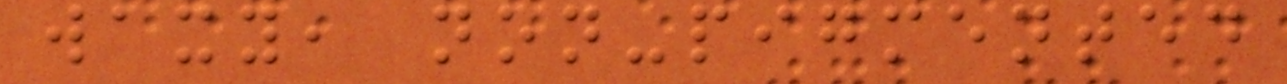waxy, non-pigmented
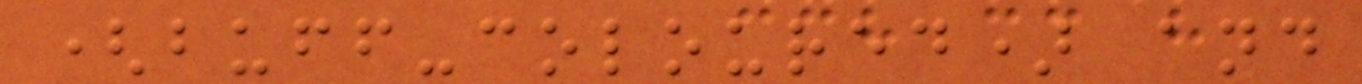(buff-coloured) and
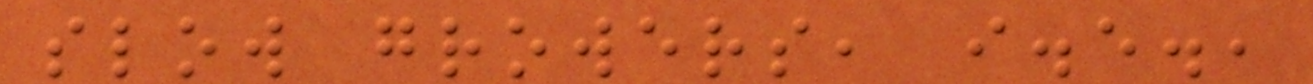slow growers, i.e.,
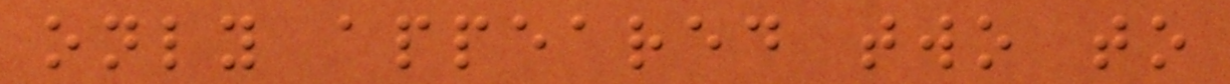only appeared two to
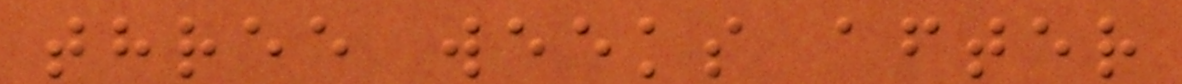three weeks after
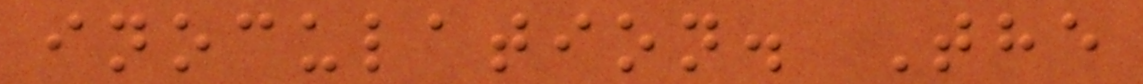inoculation. The
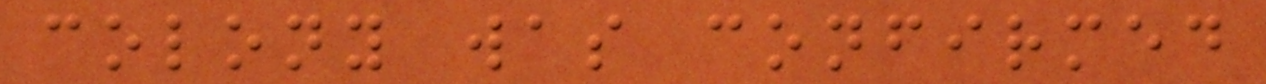colony was confirmed
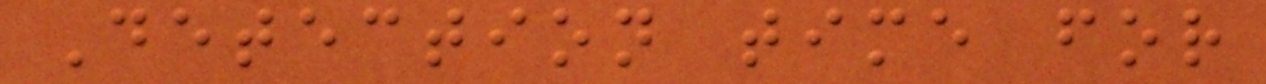Detection time for
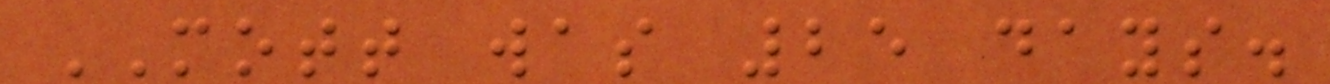MOTT was 25 days.
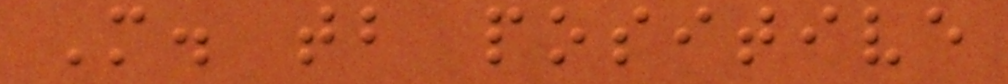M. tb positive
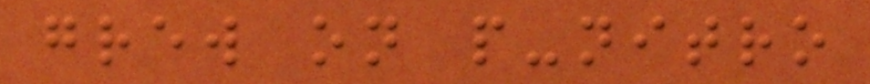grew on p-nitro
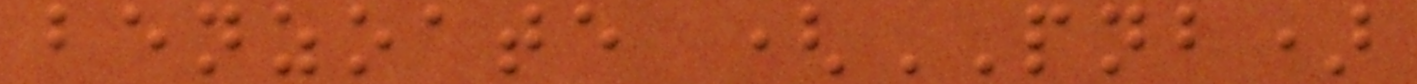benzoate (PNB)
